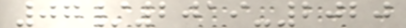07/2019-2020
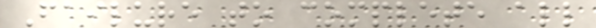Failure to complete all
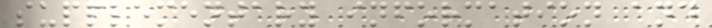supplementary information and
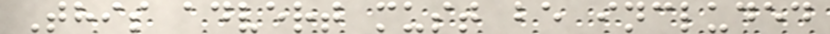This advert must be included
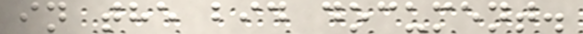in the bid document.
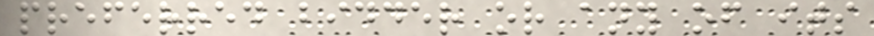preferred bidder or any of its
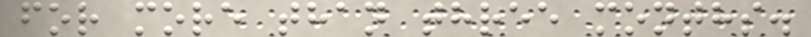for more than three months.
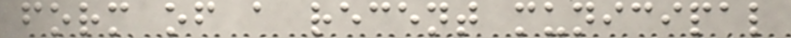form of a recent municipal
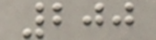200
